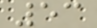53
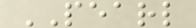PEARL
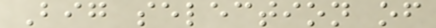Big selection of
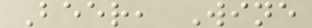Beer, Wine
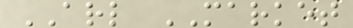ARL MARKET
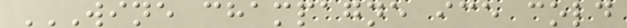WINE CHAMPAGNE ICE COLD
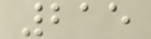215
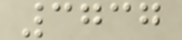3737
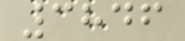3846
